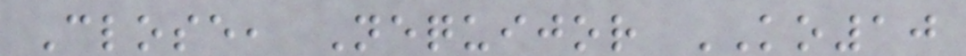Close, Nequijor KO10
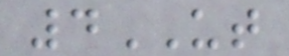4UT
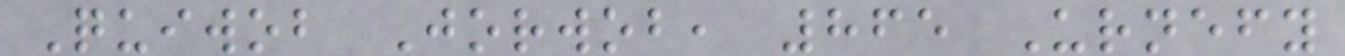Quiwob Jorwob, 865 Urnefy
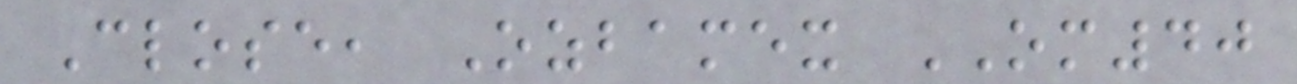Close, Ozbamex OM40
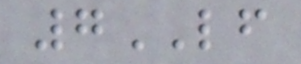7LF
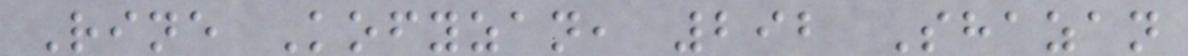Rine Kofyzan, 292 Shazan
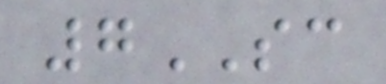7SC
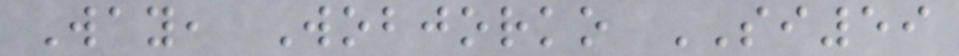Way, Wobjorko SI59
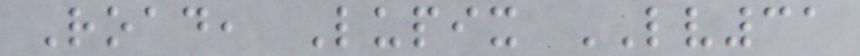Road, Lupix LV31
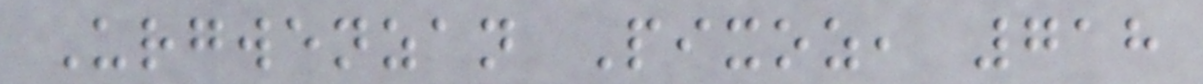Urgwenzan Pixoz, 718
